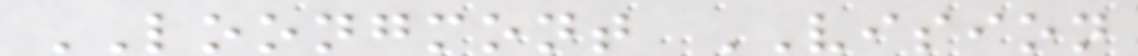LOONGMONT VISION
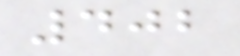402
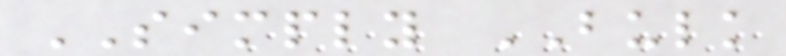SIMPLY BULK
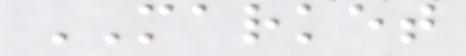MARKET
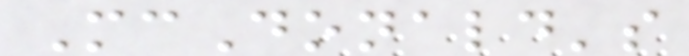McDonald's
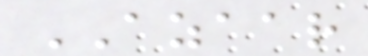AZAAR
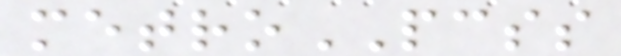metroPCSS
